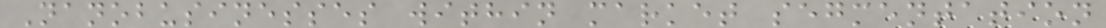Nanobusinesses within market segmentation
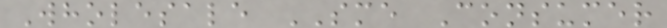Wholesale SME Consumer
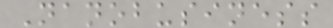Nanobusiness
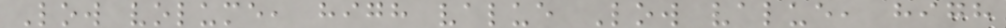Low volume, high value Low value, high
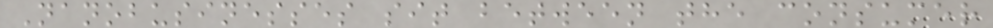Nanobusinesses sit between the consumer
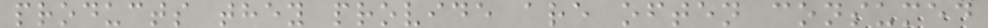products they provide are often consumed
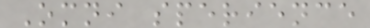Omni sperience
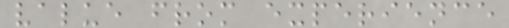value from experience
